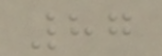87
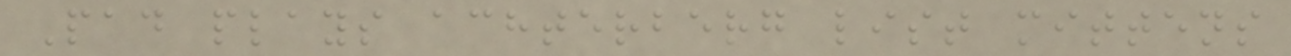Pad plays achterberg list mittens
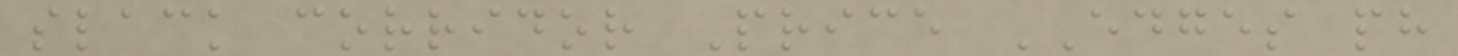slack corridor Price EDGES ph
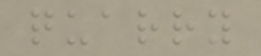quarry
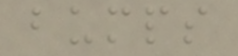bumps
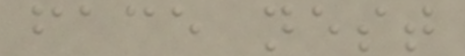face nest
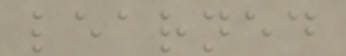learned
